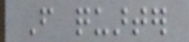From quarter
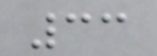33
